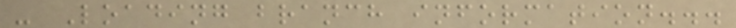- Loading branch information...
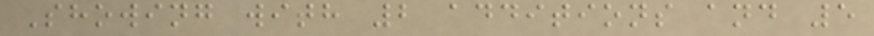Showing with 2 additions and 5
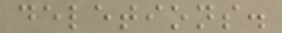deletions.
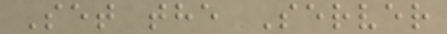Set the Server
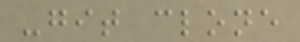-git clone
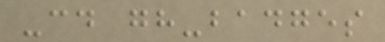-cd gh-badges
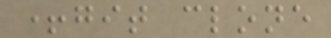+git clone
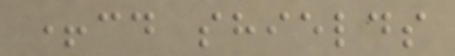+cd shields
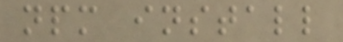npm install
